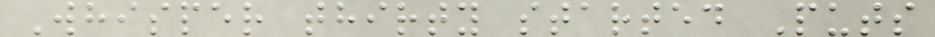Whisper thirty started Puts
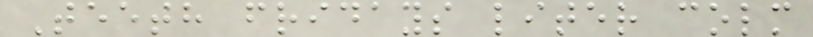Teeth fridays liter colm
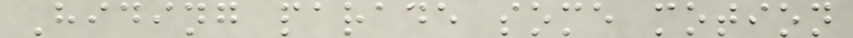Hiding parade some motion
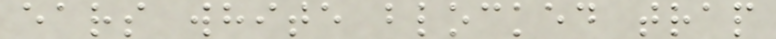ears white blocked trap
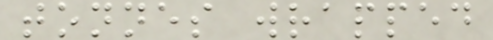tonnes wrapped
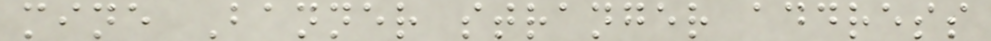mine Banner stranger address
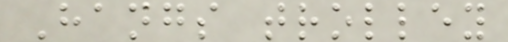Hangs trolley
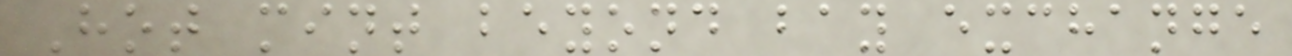Hot mint beyond bay exchange
